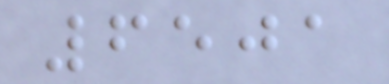6501
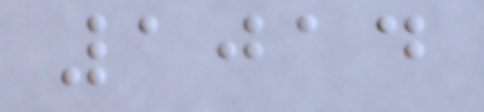1014
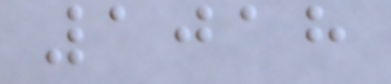1018
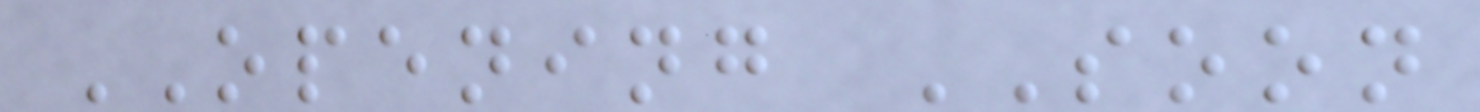OPENING SOON
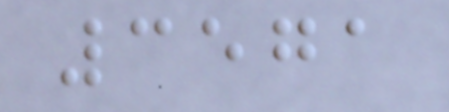3571
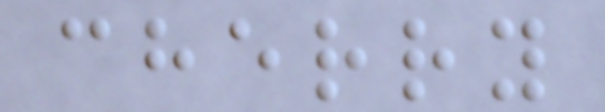cherry
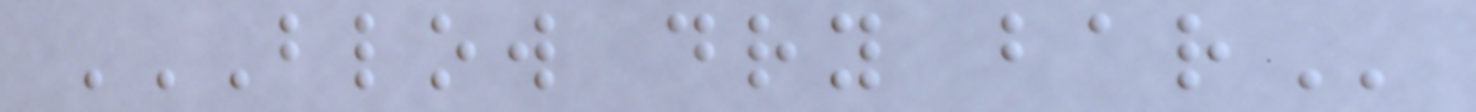BLOW DRY BAR
